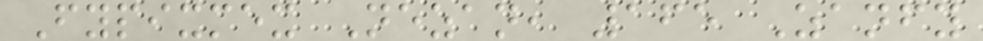Fypixmex Nezan, 165 Zanfy
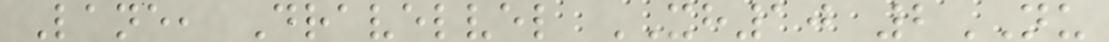Lane, Dravelvel XH10 2NU
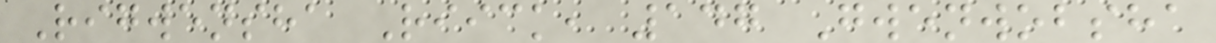Rigwensha Riick, 147 Gwenwobsha
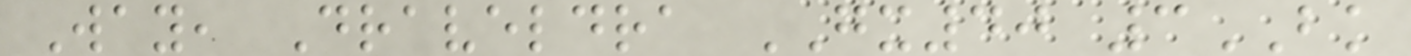Way, Draveldra GX40 3BK
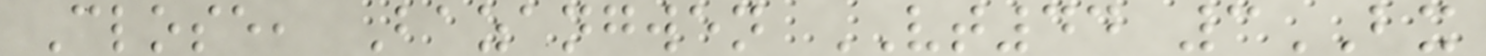Close, Bazangwen VT44 3BX
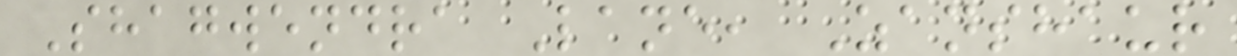Shagwendra Lane, Zanshaur
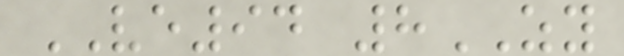VE94 8ZY
